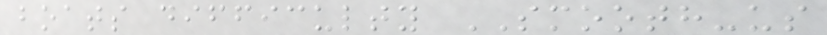boats difficulty SMOOTH-us
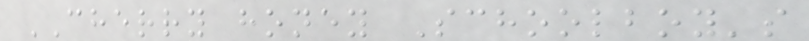CHERRY honey Schoolboy's
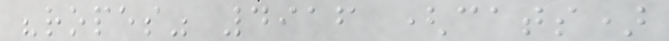"ropes" 4916 (cats)
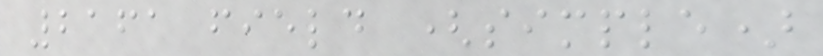2161 field (simple)
